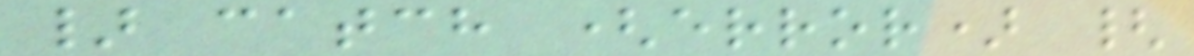} catch (error) {
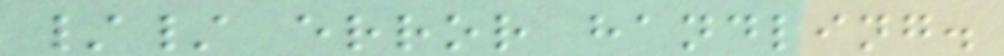// error handling.
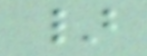}
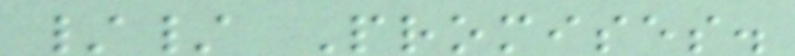// Promises.
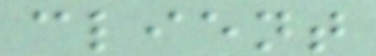client
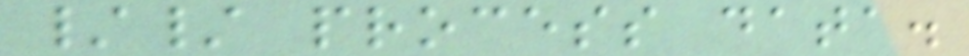// process data.
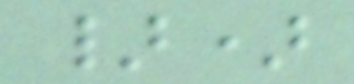})
